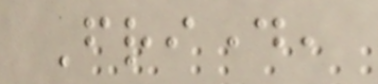Friday,
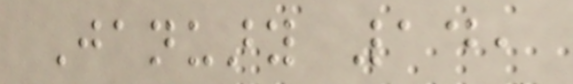January 14,
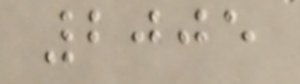2005
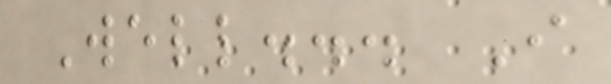Well... I
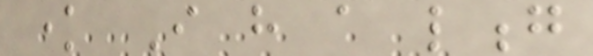know I have a long
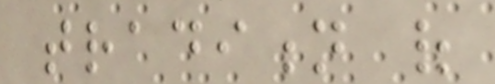tradition of
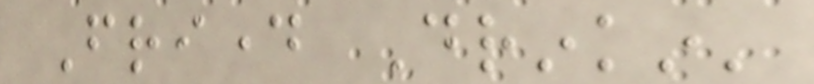Friday Drinkin'
